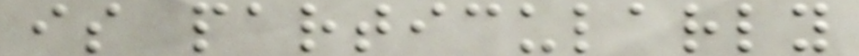is particularly
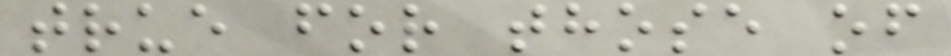true for those of
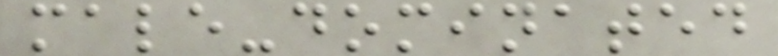male-dominated
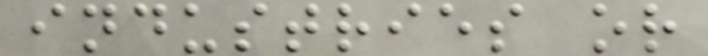industries or
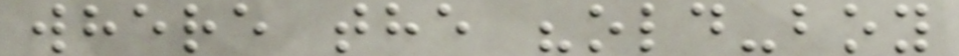where the "old-boy
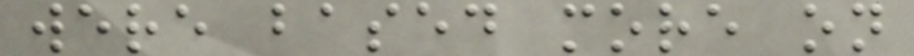were based more on
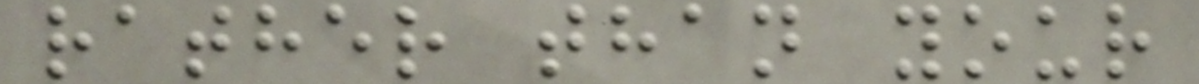rather than your
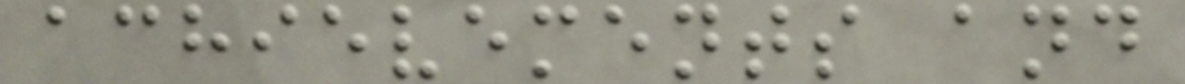achievements and
